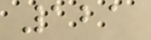121
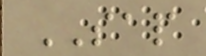SAP
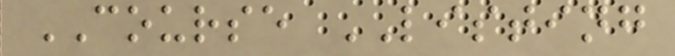COURSE LISTING
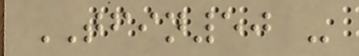TFIN50 -
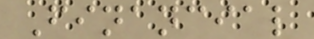Financial
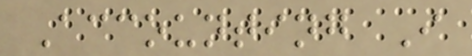Accounting I
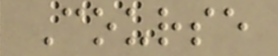Course
